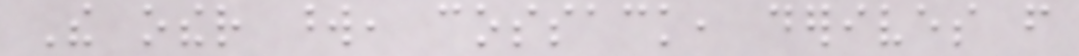The other word, cossack, derives from
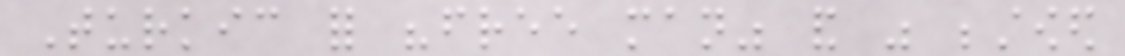Turkic for "free man" and was bestowed
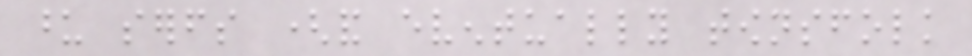upon serfs (and eventually townsfolk
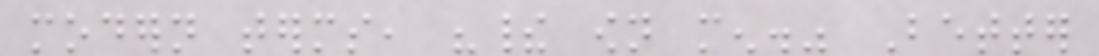modern terms, "their own men." Better
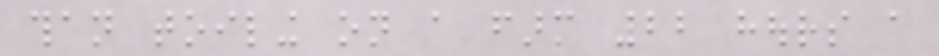than toiling on a farm 22 hours a
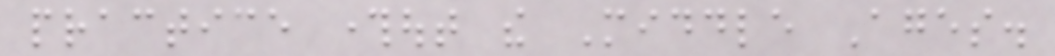practice throughout the Middle Ages.
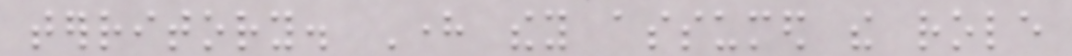territory. Here they assumed the role
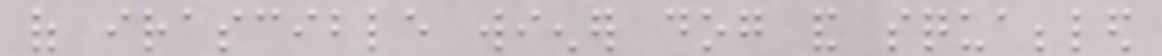of irascible wiener dog and squabbled
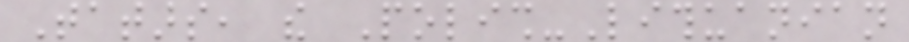Tatars, the Polish-Lithuanian
